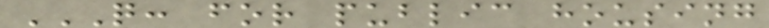Q: FOR PUBLIC HOUSING
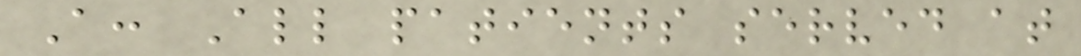A: All patients served at
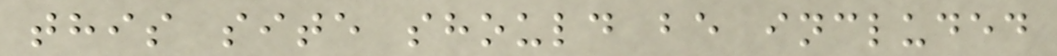this site should be included
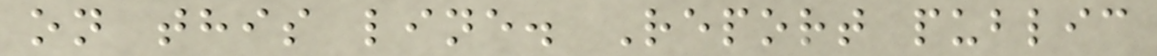on this line. Report public
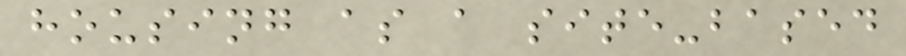housing as a site-based
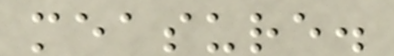measure.
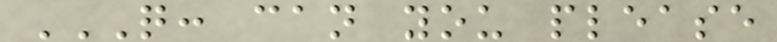Q: CAN YOU PLEASE
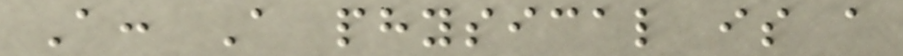A: A physical is a
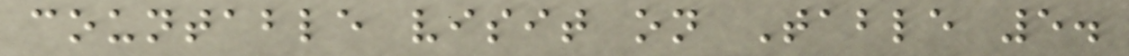countable visit on Table 5.
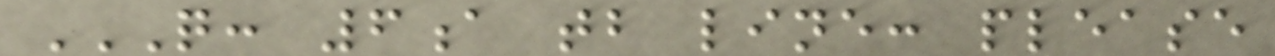Q: 6A TB LINE: PLEASE
